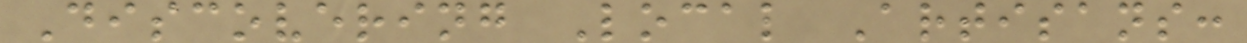Discovering Local Artisans:
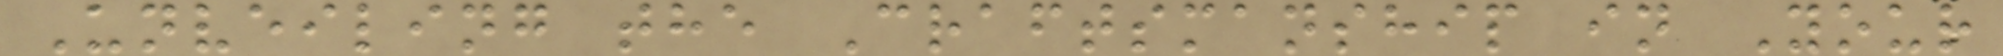Unveiling the Craftsmanship in Your
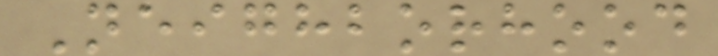Neighborhood
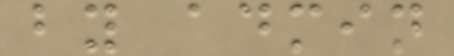by admin
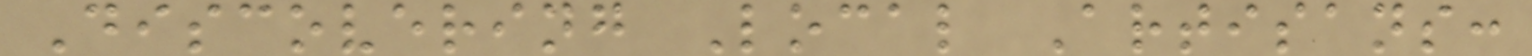Discovering Local Artisans:
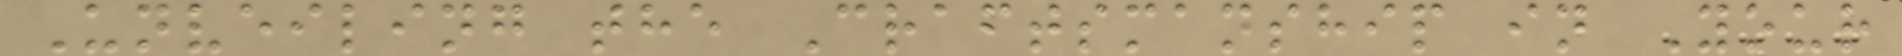Unveiling the Craftsmanship in Your
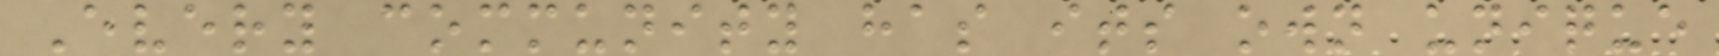Every community has its own unique
